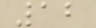12
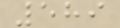589
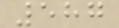587
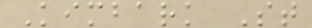Kimbark St
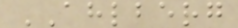AHLBERG
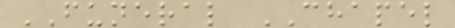FUNERAL CHAPEL
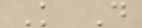K D
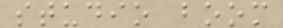studio boom
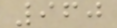960
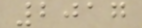2017
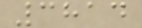3814
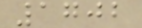1702
